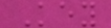Key
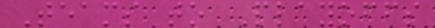Teams to Playoffs
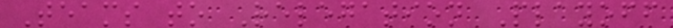Teams to Relegation Playoff
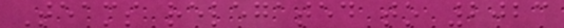Teams relegated to 2023
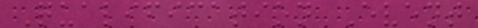Qualification Event
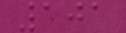101
